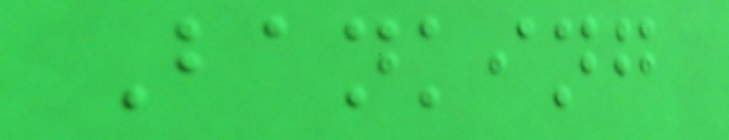Banking
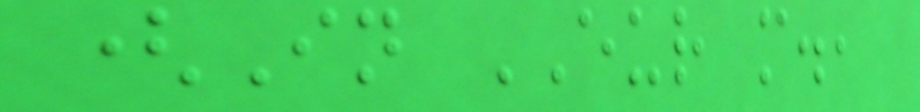(In EUR m.,
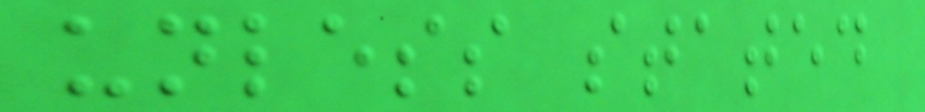unless stated
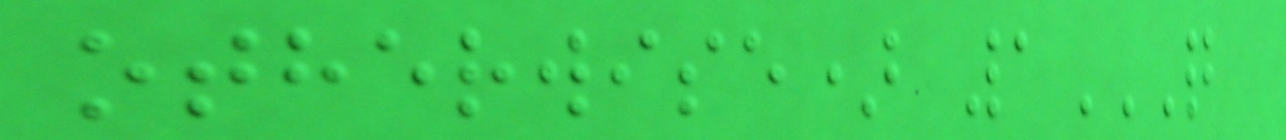otherwise) 1Q
